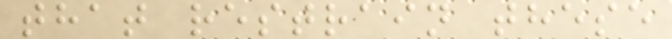that restrain these
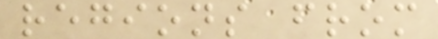regions from
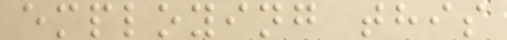employing this
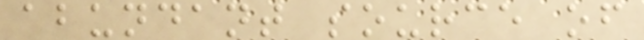abundant source of
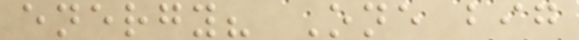energy? One big
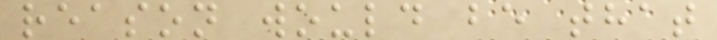reason would be that
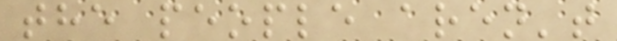the people aren't
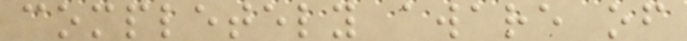completely aware of
